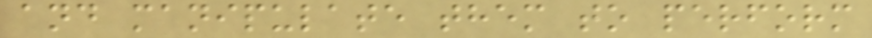and manipulate them to perform
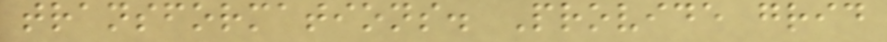transformations. Provide grid
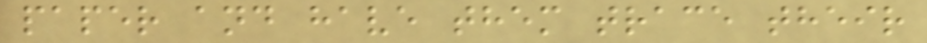paper and have them trace their
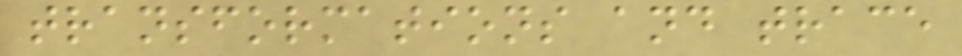transformations and trace
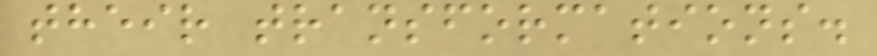their transformations.
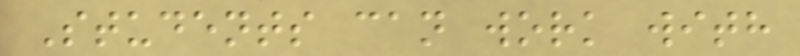Students can work with
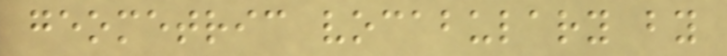geometric vocabulary by
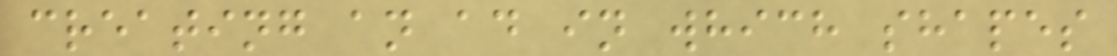creating an ad in which shapes
